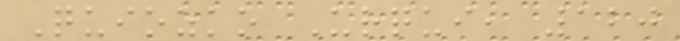Quiozko Urqui, 120
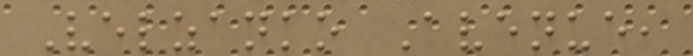Velzanko Avenue,
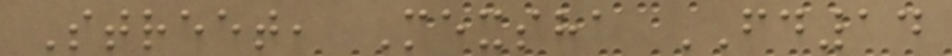Street, Mexsha FD14
